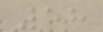58
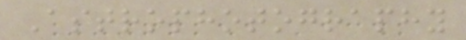Astrophotography
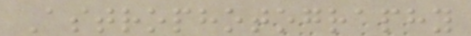Astrophotography
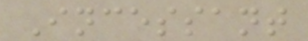Incessant
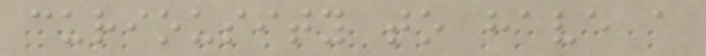curiousity to have a
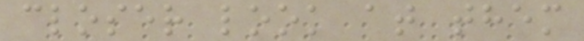closer look at them
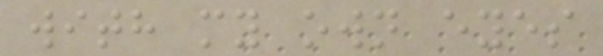with my own eyes
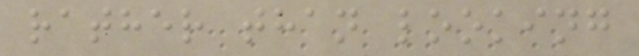rather than looking
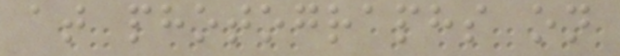at photographs on
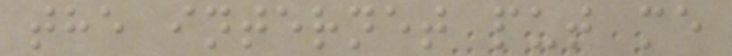the internet put me
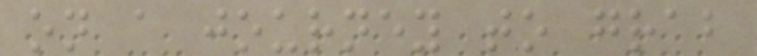on a journey to grab
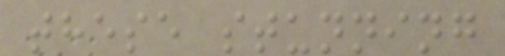these stunning
